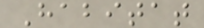Habitat
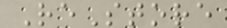ReStore
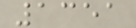1351
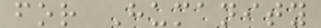for Humanity
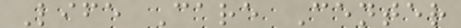Life Care Center
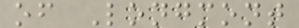of Longmont
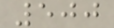500
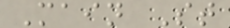Main St
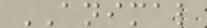ANIMAL
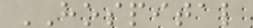HOSPITAL
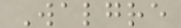Walgre
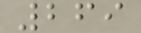269
